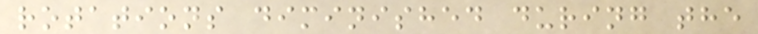rotations diminished during the
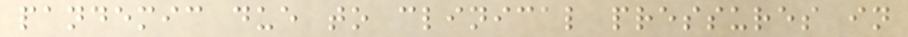pandemic due to clinical pressures in
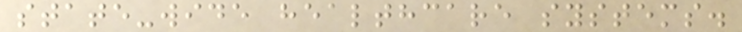state-wide healthcare systems.
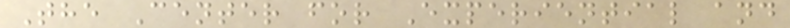The Center for Experiential and
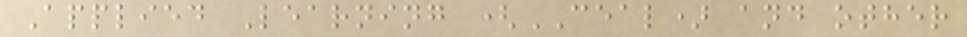Applied Learning (CEAL) and other
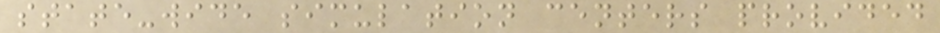state-wide simulation centers provided
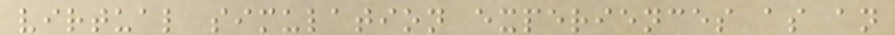virtual simulation experiences as an
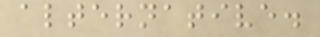alternative.
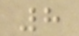8
